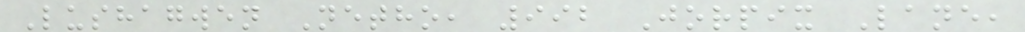Lushagwen Netho, 992 Jorpix Lane,
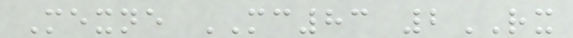Mexne MC83 2RX
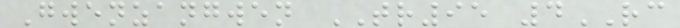Gwenzangwen TR95 4RC
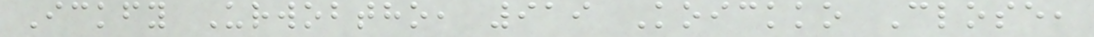Ickfy Urwobtho, 919 Koickko Close,
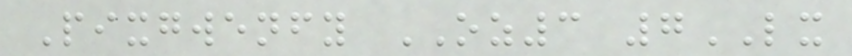Pixgwenfy OZ3 7LX
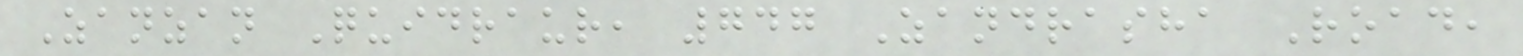Zanzan Quidraur, 747 Zandrasha Road,
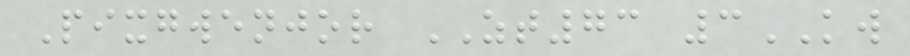Pixgwenjor ZT73 3KW
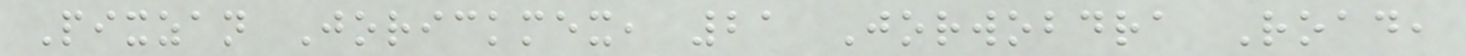Pixzan Jorickmex, 21 Jorwobdra Road,
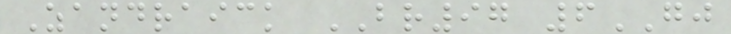Zandraick BR97 6GJ
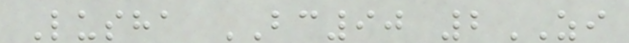Lusha BC90 2ZI
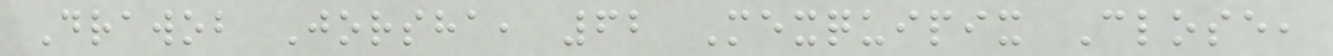Drawob Jorsha, 62 Mexquipix Close,
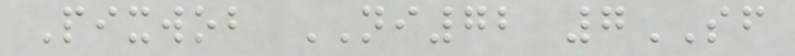Pixwob NI72 7SF
